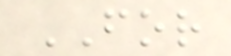FOR
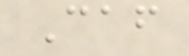Caf
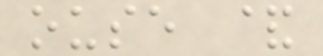ouse &
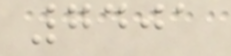7401
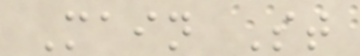Main St
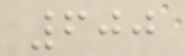600
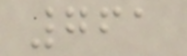761
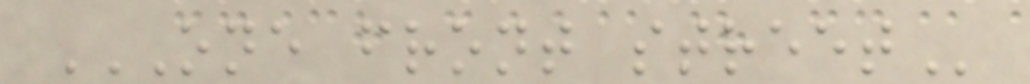ONE FRONT STREET
